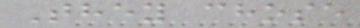They chose
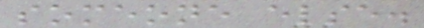someone else.
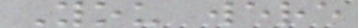You were
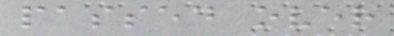passed over
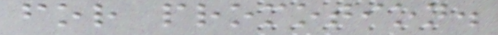for promotion.
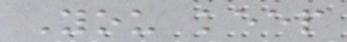You keep
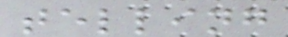telling
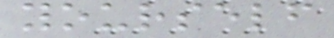yourself
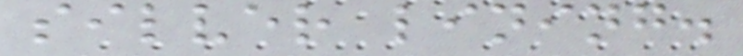silver lining.
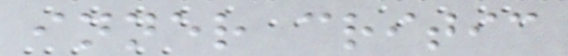inner critic
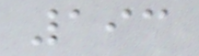193
